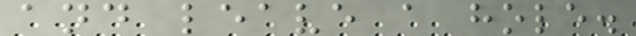and leave a hole.
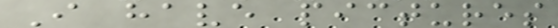I have pictures
